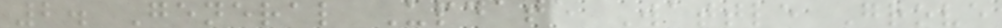2. General Update Wattle Grove
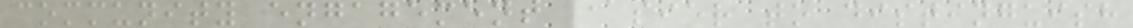community engagement easier to distinguish
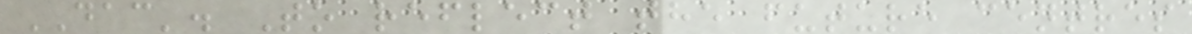DAC'. To reflect the future centres
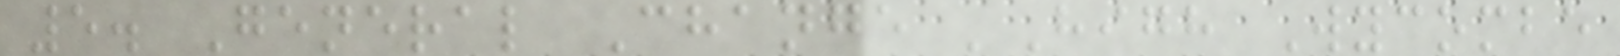5. General Change 'High Wycombe
